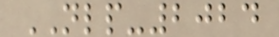NLP-2024
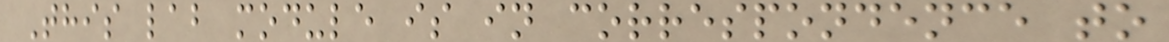This lab module is in correspondence to
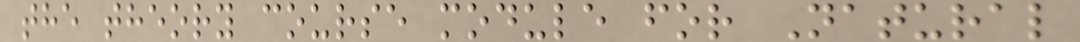the theory course module for Natural
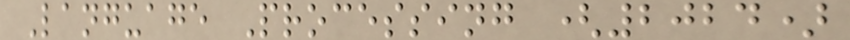Language Processing (2024)
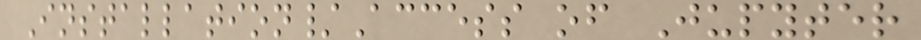Installation/Access of Jupyter
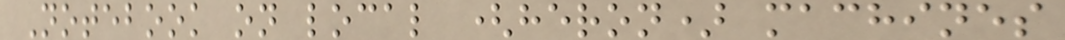Notebook on local (heron) machines
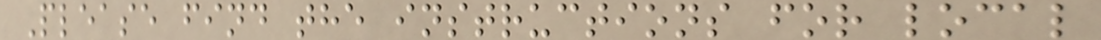Please find the instructions for local
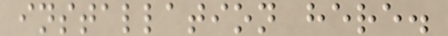installation here.
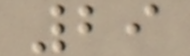29
